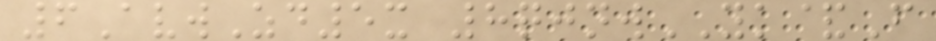6AvwZd5x 8qjnwYK&F
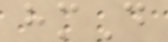hmD
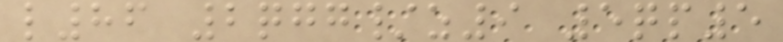l86 2qgg/z9 5qp5
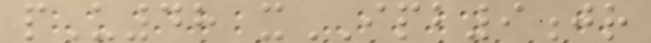pU48 xIPB9jr
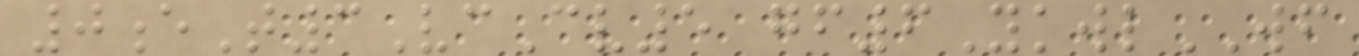0eT3VcCv5 gf6YkwlWF
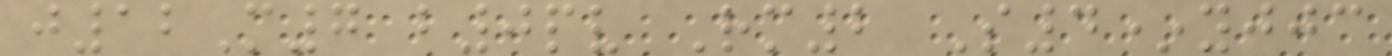j12M7 b0pv Rm2 S4*yjjc
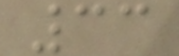33
